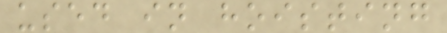used in hoisting
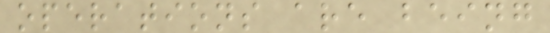operations are being
